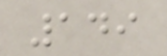149
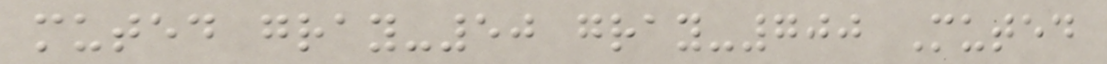muted gray-50 gray-700 Muted
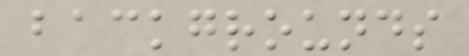backgrounds
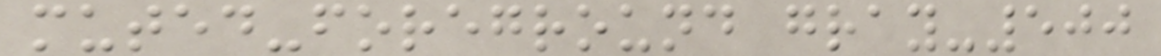muted-foreground gray-500
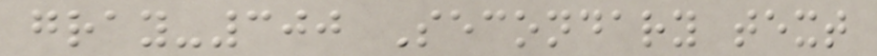gray-300 Secondary text
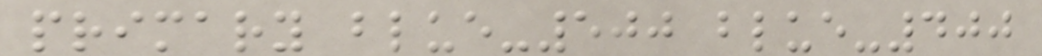primary blue-500 blue-400
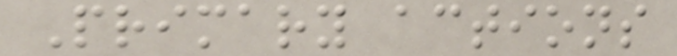Primary actions
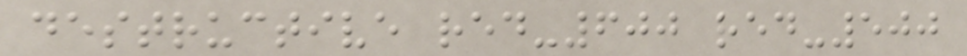destructive red-600 red-500
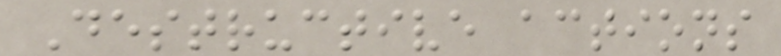Destructive actions
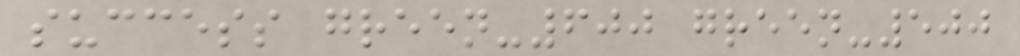success green-600 green-500
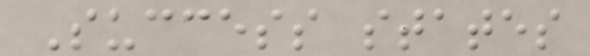Success states
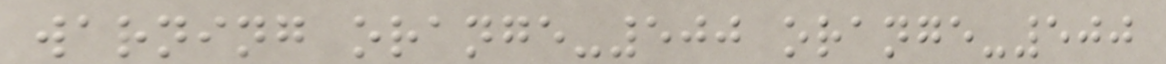warning orange-500 orange-500
